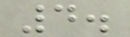4.
